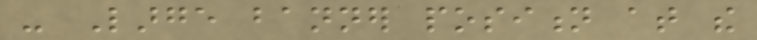- Large banner position at the
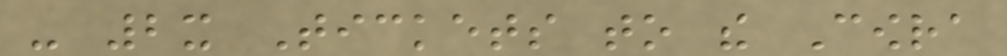- 2x Tickets to the Cowra
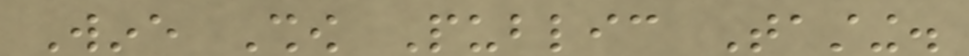Wine Show Public Tasting.
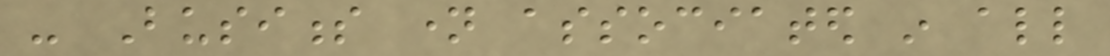- Business name associated in all
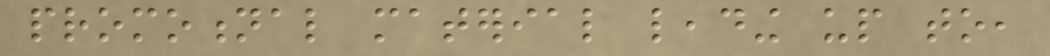promotional material leading up to,
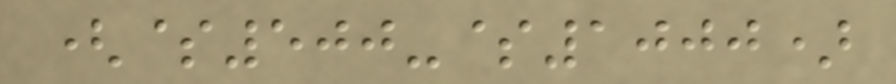($500-$1000)
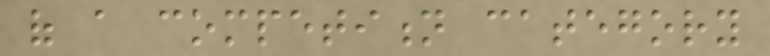of a competition category
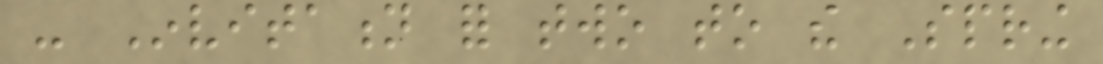- Invitation for two to the Spring
